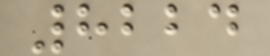8224
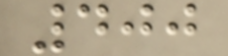400
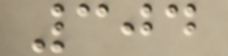304
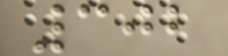302
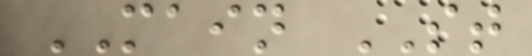MAIN ST
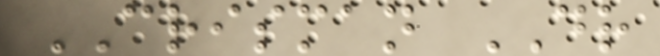CRISMAN DR
